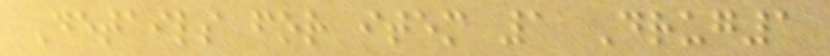Details for item 1 Drug1
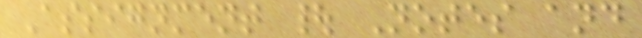Assignment | Notes and
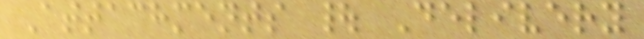Attachments | Delivery
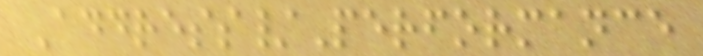Address/Performance
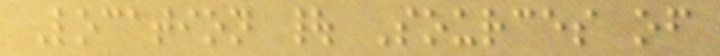Location | Sources of
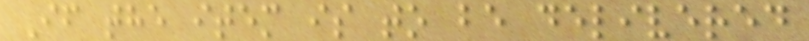If the item is to be delivered
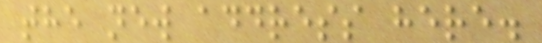the new address here.
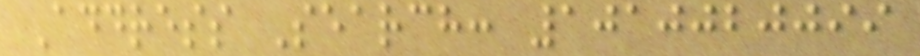Address Search: 1010020099
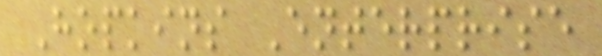Hopkins Enterprise
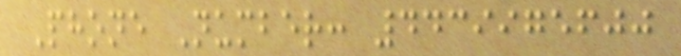Phone Number: 4439975600
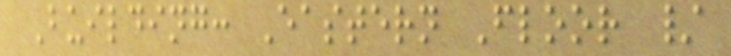Building: Eastern Floor /
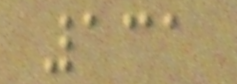131
